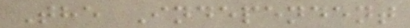The Independent
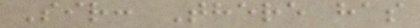Sir: There has
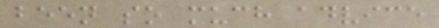been so much advice
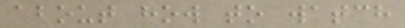about how to watch
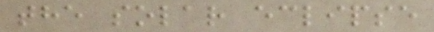the solar eclipse
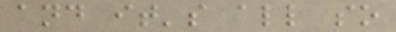and it's all so
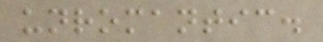unromantic.
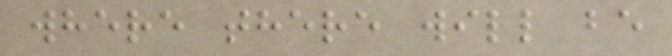where there will be
